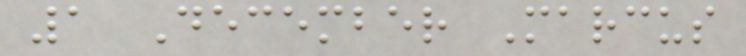1 December Marcus
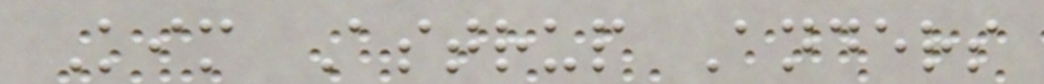Kim Astrup Anders
